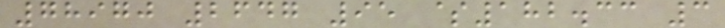78970 2647 95 $182.33 3
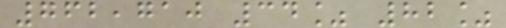762,710 34% 82%
